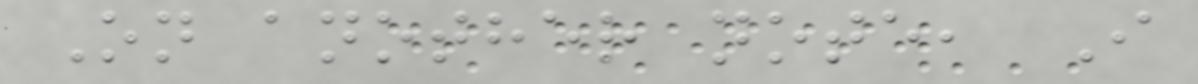On another note, I
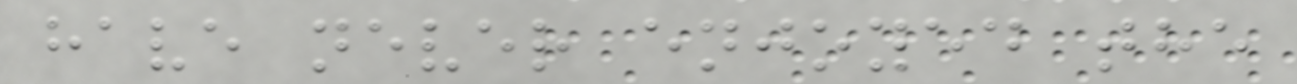have never enjoyed the
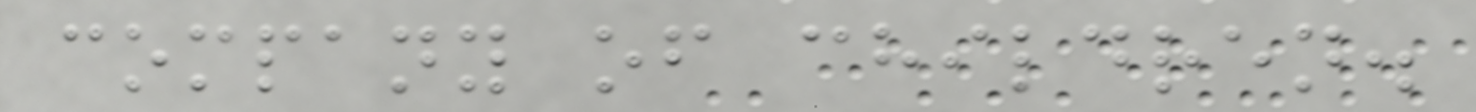company of children.
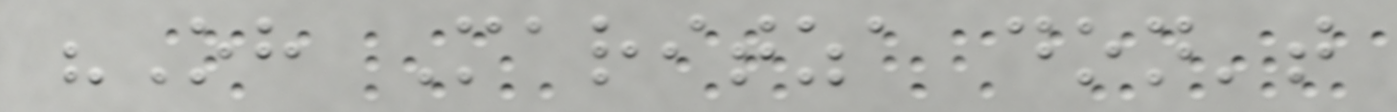"Oh Maritza don't
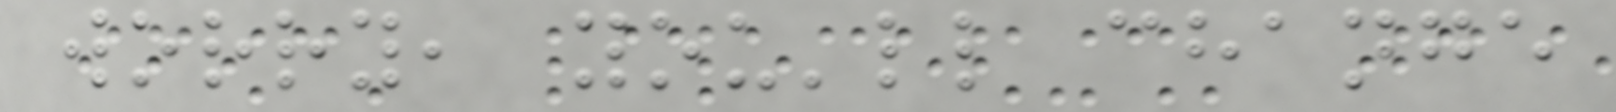worry, you'll change
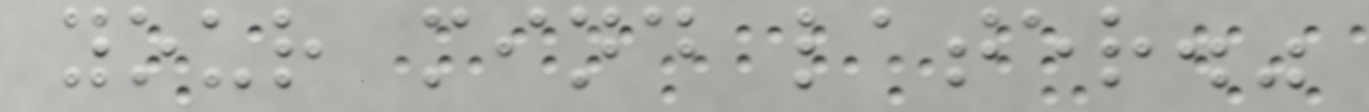your mind later."
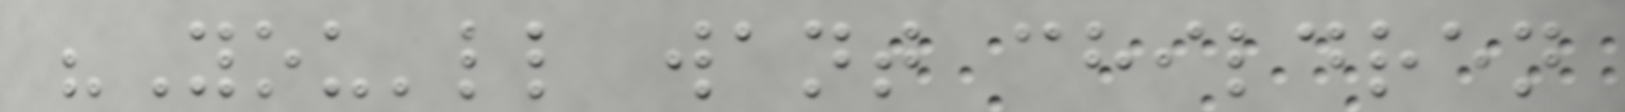"You'll want children
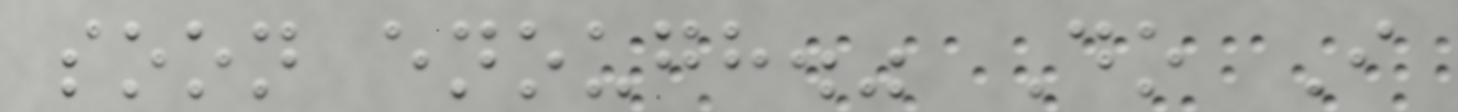soon enough." Do I
